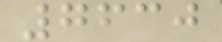7630
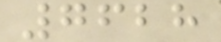7628
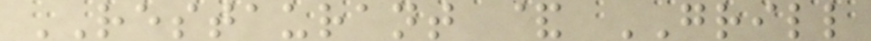RESTAURANT & GRILL
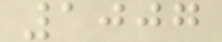1007
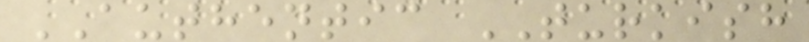AUTHENTIC TURKISH
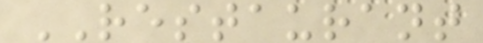RESTAURANT
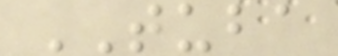TUBA
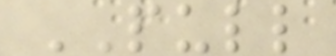PULL
